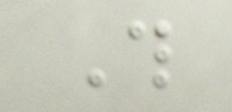This
